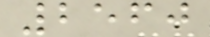2560
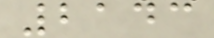2143
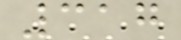317
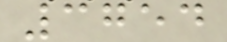3754
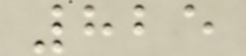825
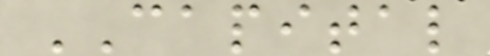CAPITAL
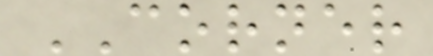CORNER
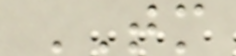TM
